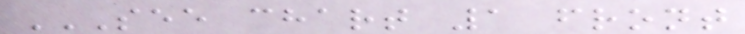SEE CHART 1 FRONT
